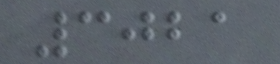3021
